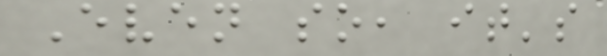Even so, it's
